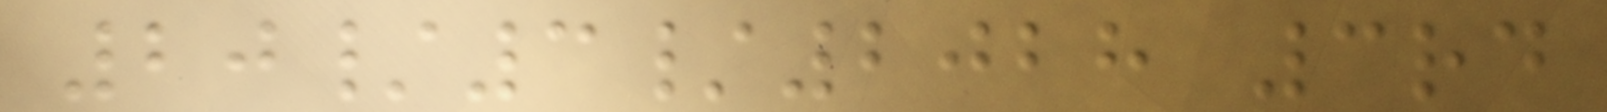20/3/2028 3rd
